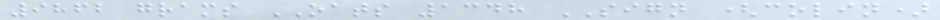9862 grams OATS 1348 SIGN (colin)
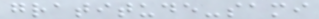gratitude-sami
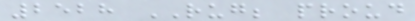2528 RUG; proud
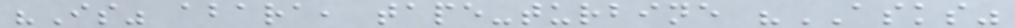"Is" abara, tape-turbine "ASKS"
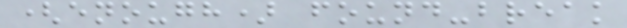(enough) found-break
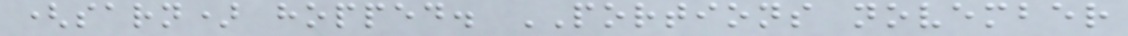(sarn) hopped. PORTIONS november
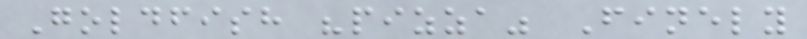Goldfish "pizza" Finely
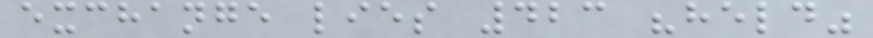exchange lies 423 "held"
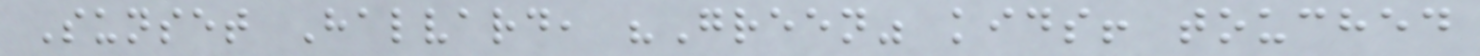Sunset Halvard, "Green" kids! touched
